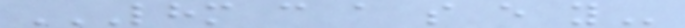LHM C A S E Y
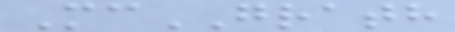McGRATH
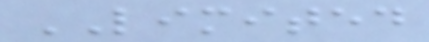LIMITED
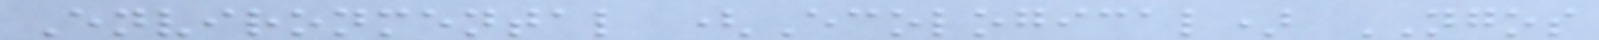Environmental (Ecological) NGOS
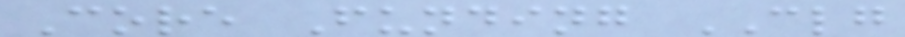Core Funding CLG
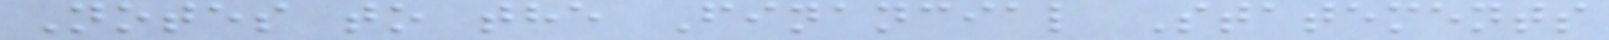Notes to the Financial Statements
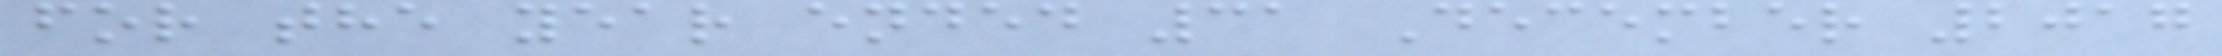for the year ended 31 December 2017
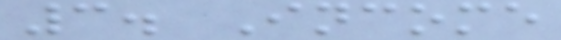3. Income
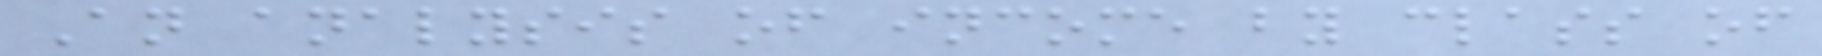An analysis of income by class of
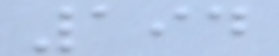194
